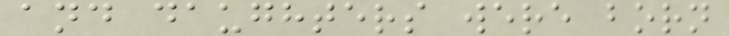and daughters were born
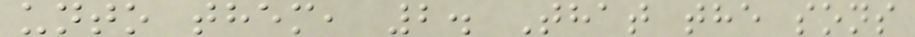unto them, 2. That the sons
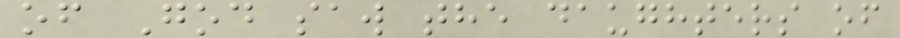of God saw the daughters of
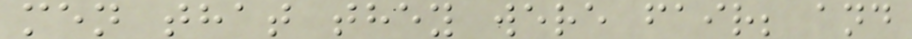men that they were fair; and
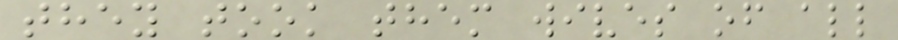they took them wives of all
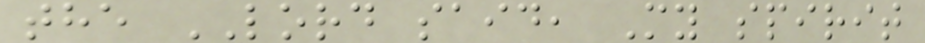the LORD said, My spirit
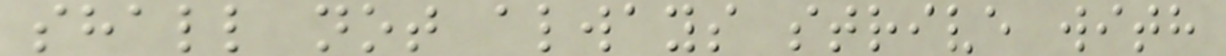shall not always strive with
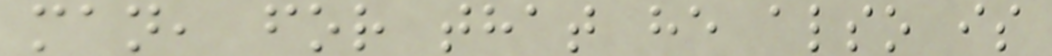man, for that he also is
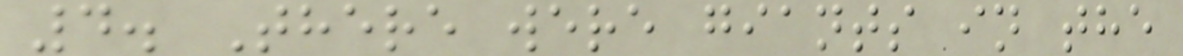4. There were giants in the
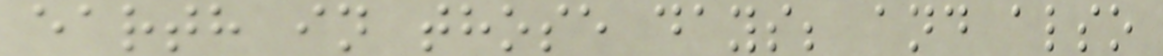earth in those days; and also
